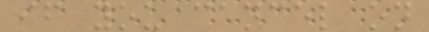if you cancel on
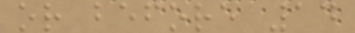or before 14
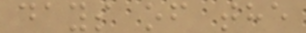days of the
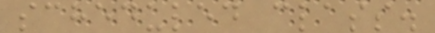scheduled class.
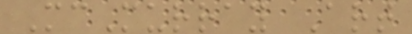McMurray Art
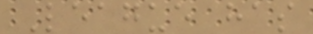League has
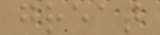great
